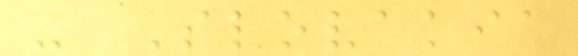- Slovakia
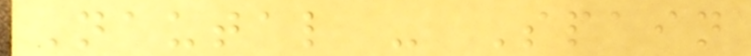Nautal - Spain
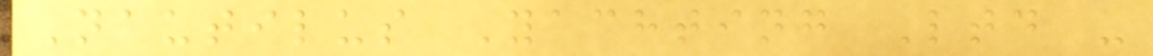Nautilus Yachting Ltd -
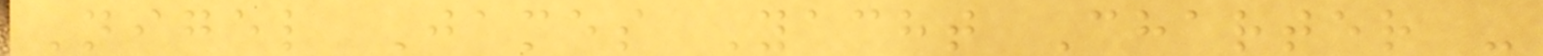Nigel James Yacht Charter -
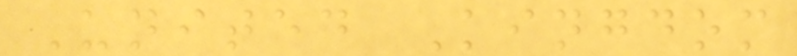United Kingdom
